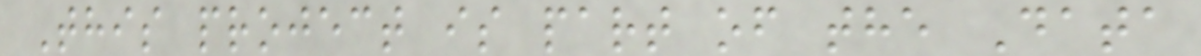This project is part of the Data
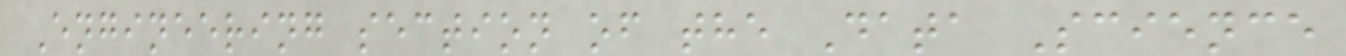Engineering section of the Data Science
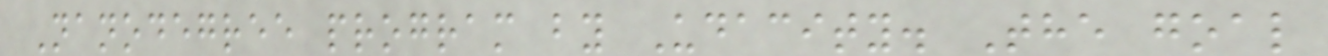Nanodegree program by Udacity. The goal
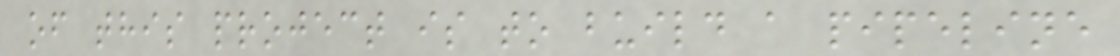of this project is to build a pipeline
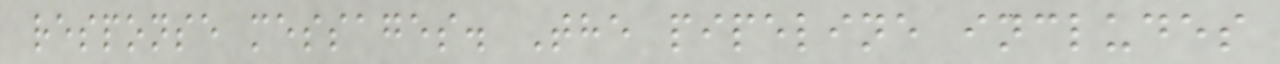response messages. The pipeline includes
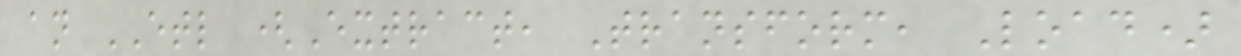an ETL (Extract, Transform, Load)
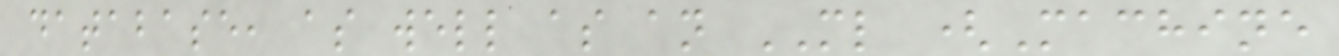database, as well as an ML (Machine
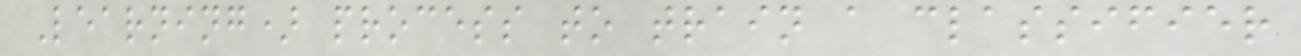Learning) process to train a classifier
